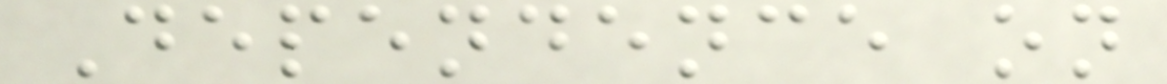Dependence on
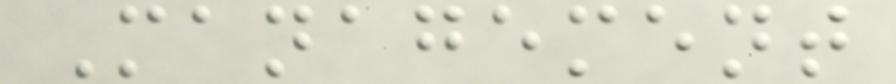Management
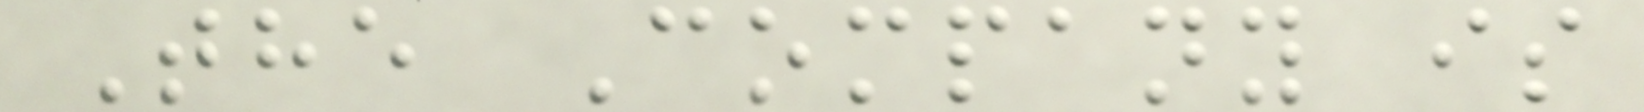The Company is
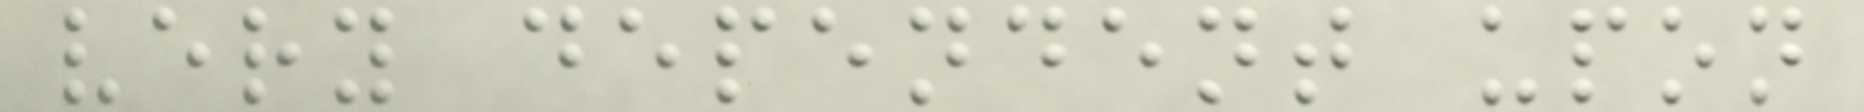very dependent upon
